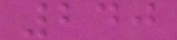240
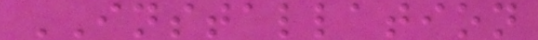INSTALLATION
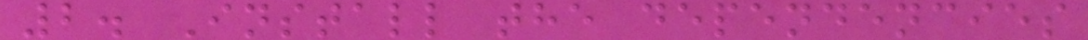2. Install the dependencies
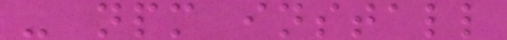- npm install
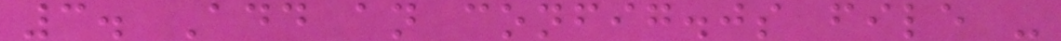3. Add an config.js file -
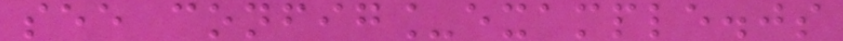see config_example.js
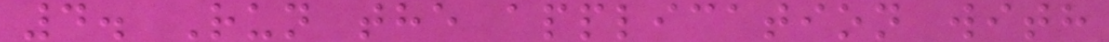4. Run the application with
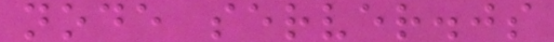node server.js
